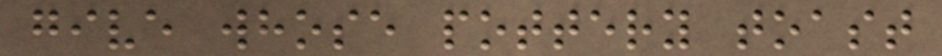give whose pottery toast
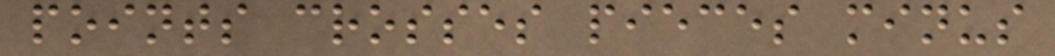points crosses pieces minus
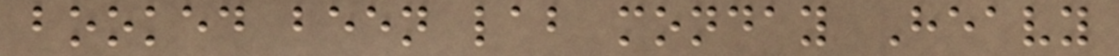booked been lab monday Heavy
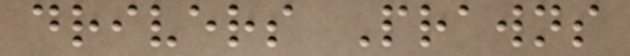drivers Prawns
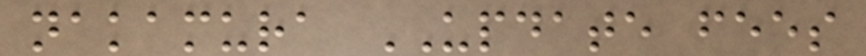nakamura UPDATE fees
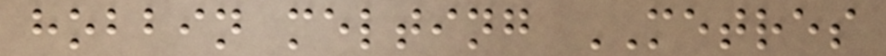hobbin melting METRES
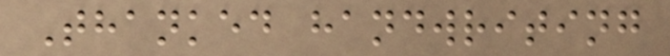Thanked handwriting
